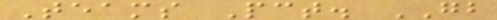Teams Pct. GB
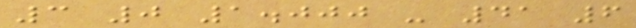3 0 1.000 - 41 6
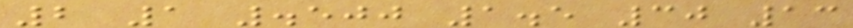2 1 .500 1.5 30 13
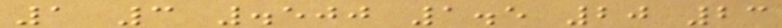1 3 .500 1.5 20 23
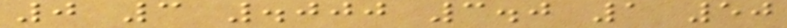0 3 .000 3.0 1 50
